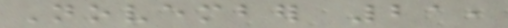November 21,
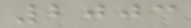2003
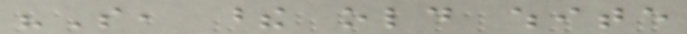"So, these old white
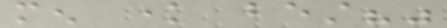men know best?"
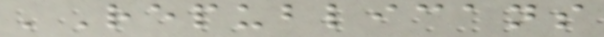'Republicans
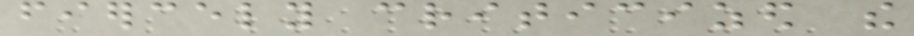fiercely criticized the
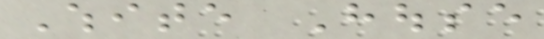White House
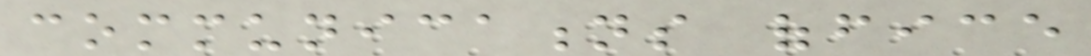communications office
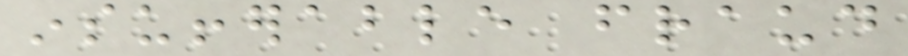insufferable fraud
